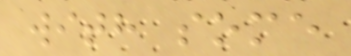with some
